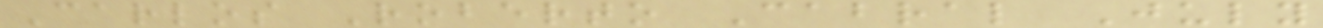Carlos Roberto Cabral July
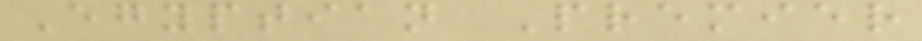Egyptian Premier
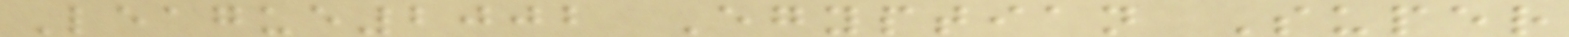League2002 Egyptian Super
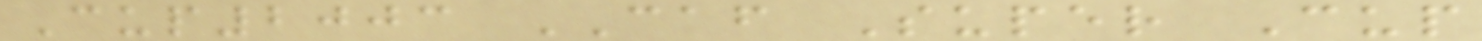Cup2003 CAF Super Cup
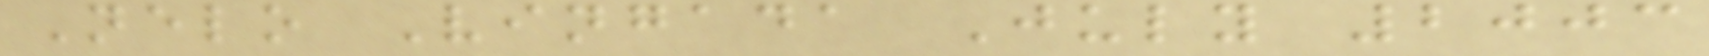Nelo Vingada July 2003
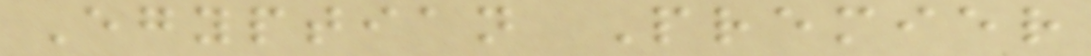Egyptian Premier
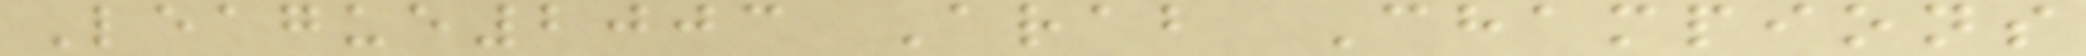League2003 Arab Champions
